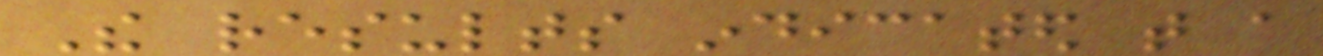The results indicated that a
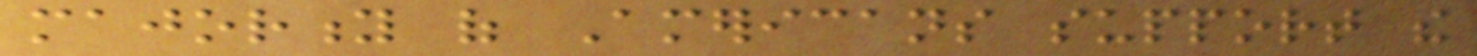majority of Americans support the
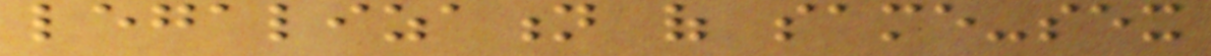legalization of same-sex
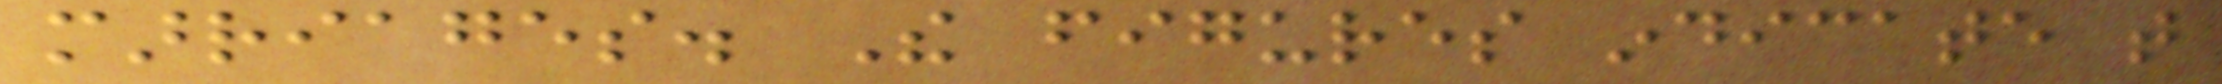marriages. The figures indicate that
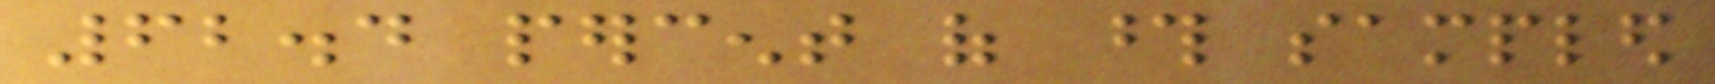62.4 percent of those sampled
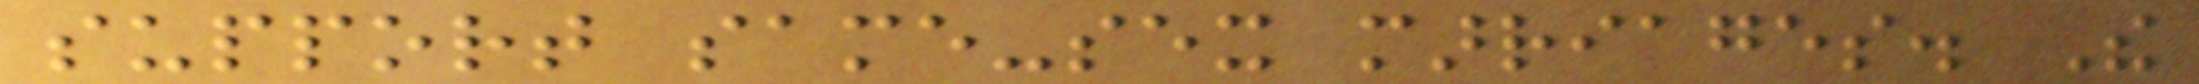support same-sex marriages. The
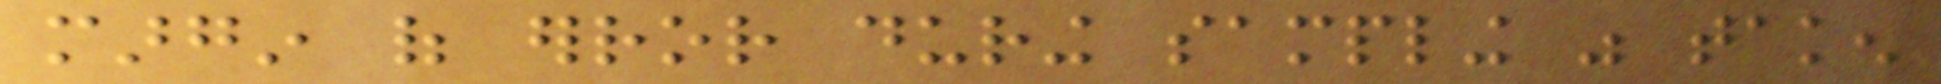margin of error during sampling was taken
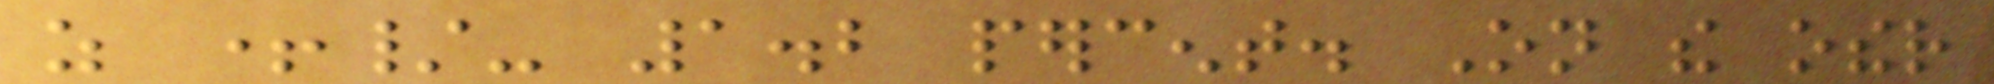as +/- 1.2 percent. On the other
